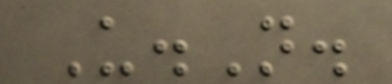U.N.
